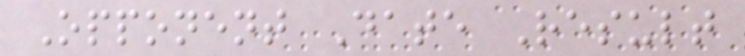Opponent Date Result
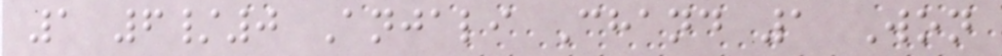1 6/0 Anjali Chand 1 Won
